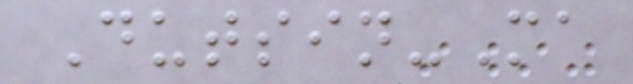Dutsin-Ma
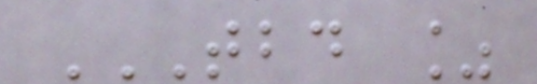TBD %
